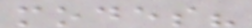modes?
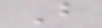B
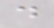d
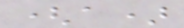(a)
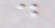d
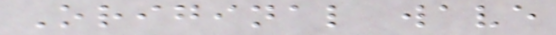Original wave
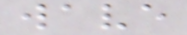wave
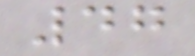47
